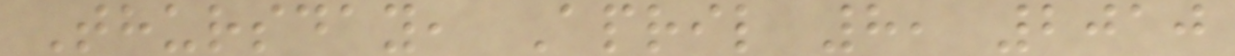Thursday, April 8, 2010
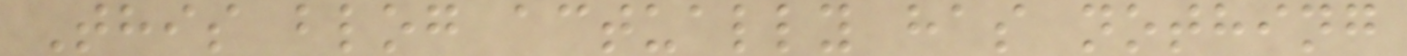This blog actually has nothing
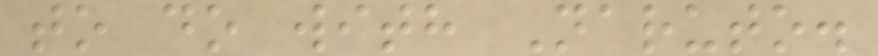to do with Naruto.
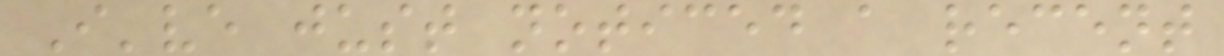I've just noticed a recent
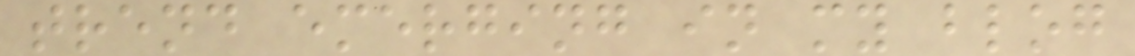trend emerging in my blog
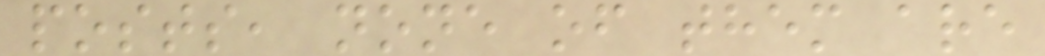posts, none of them are
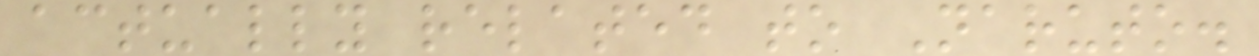actually related to Naruto.
